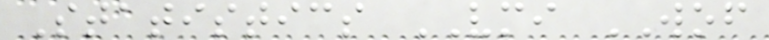Statistics VMI WOF
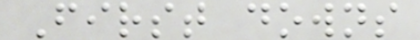First downs
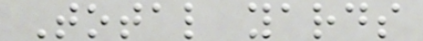Total yards
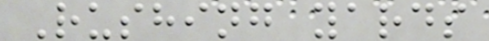Rushing yards
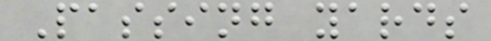Passing yards
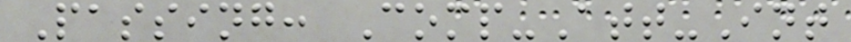Passing: Comp-Att-Int
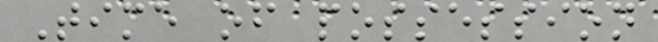Time of possession
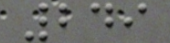249
